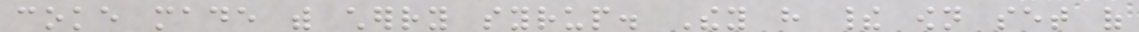coke made with cherry syrup. They have their own set of
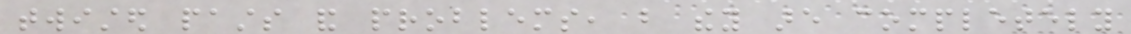twisted pasts and problems, but they are completely
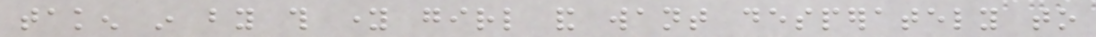taken in by this young girl and want desperately to
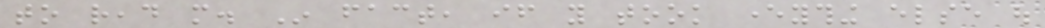to read more. In fact, if you took everything else out
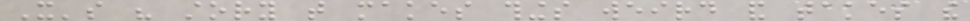It's his story that makes things weird and takes the
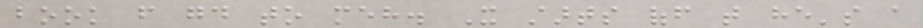book from good to meh. It starts off that he's a
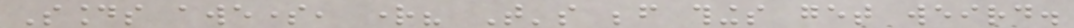Sounds awesome, right? That's before things get weird.
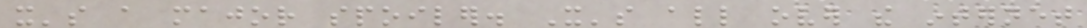it's a major spoiler. It's all over the internet
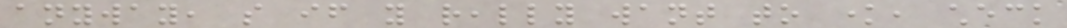anyway, so if you really want to know, check
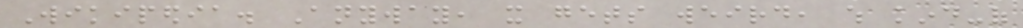Wikipedia. Anyway, it gets weird, which kind-of
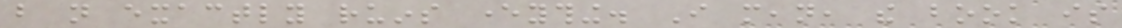but not exactly ruins everything. I mean, the book is
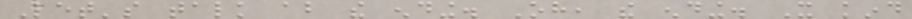Let's talk about the ending. Oh, the ending. It kind
